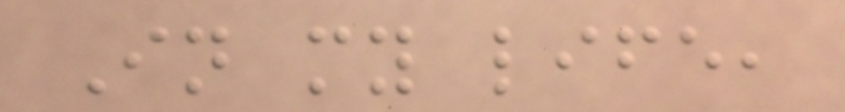In my life,
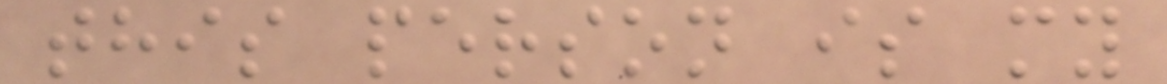this person is my
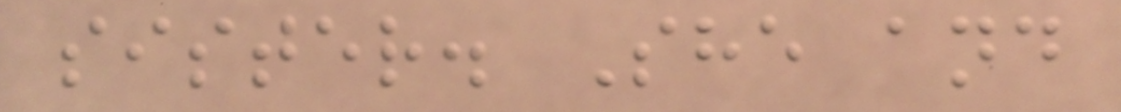sister. She and
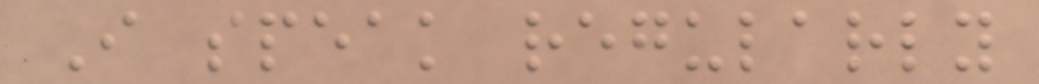I speak regularly
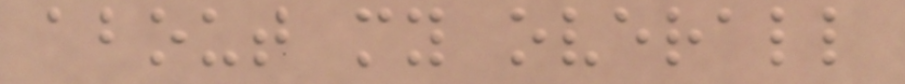about my overall
